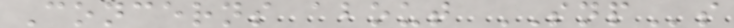Concerns about SNPs
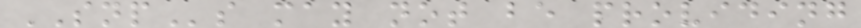SNPs may not be providing
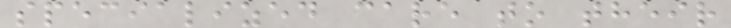specialized care to their
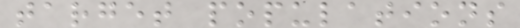target populations
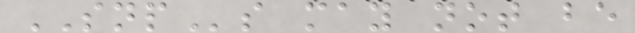SNPs may not be
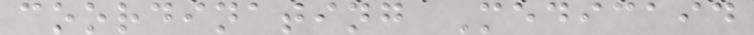coordinating Medicaid
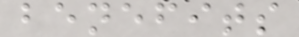benefits
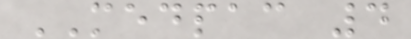MEDPAC 4
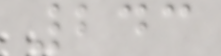243
